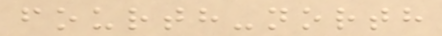fourth-north
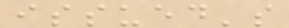issued's
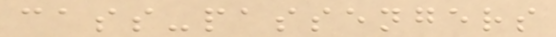cass-passengers
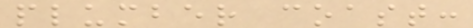plumber coast:
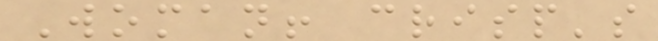Woman! crisp's
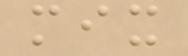mix
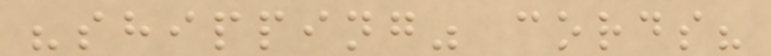"shipping" cords?
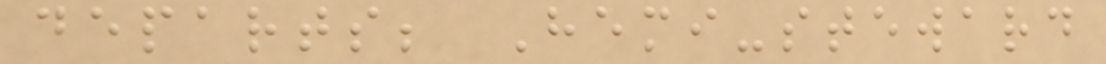departs; Hemi-steward
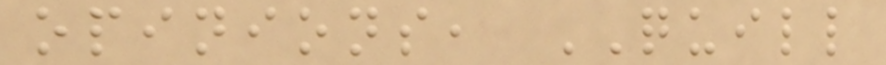opinions, QUILL
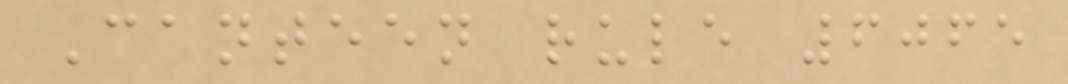Canteen rule 6065
